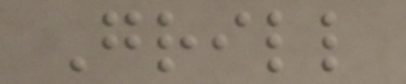Grill
